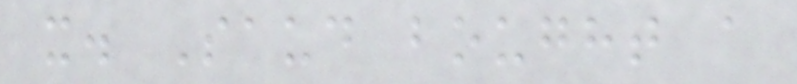x. Saud bought a
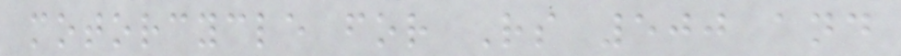motorcycle for Rs 500 and
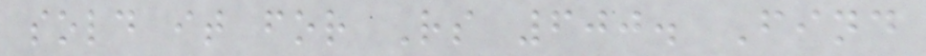sold it for Rs 600. Find
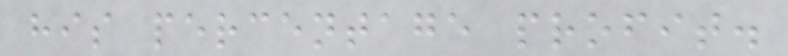his percentage profit.
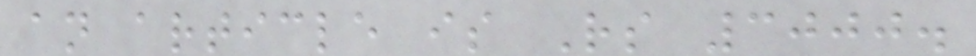an article is Rs 3000.
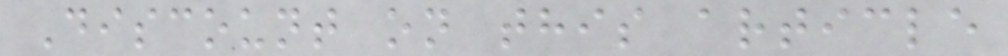Discount on this article
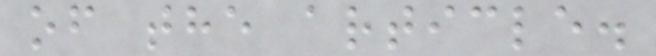of the article.
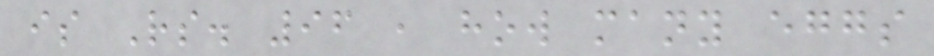is Rs. 96 , how many eggs
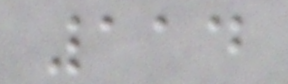114
